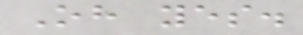Oh yes.
